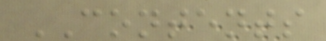CONTENTS
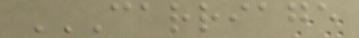CARRIAGE
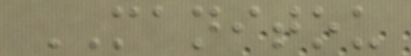MANITOU
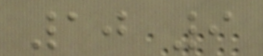10 9
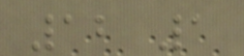12 1
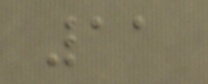11
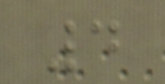4
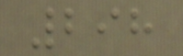298
